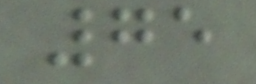75
